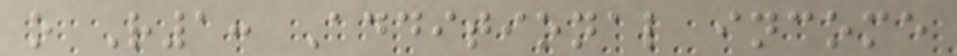o R1: Additional income
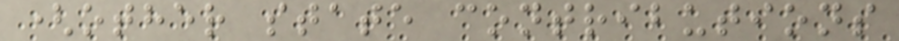(other state contributions
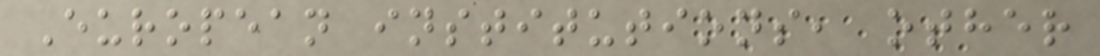European institutions, other
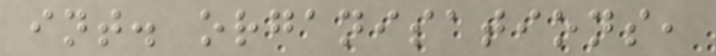int. organisations,
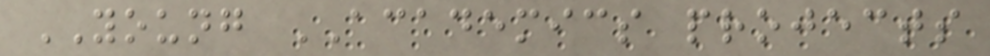YOUNG ACADEMICS projects
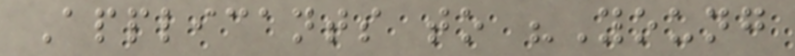Applicants to "Young
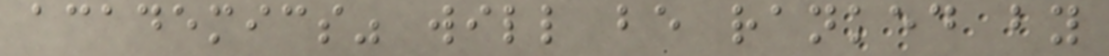academics" will be ranked by
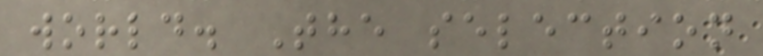world. The selection
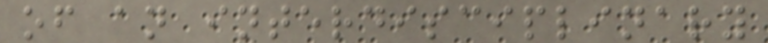of an interdisciplinary
